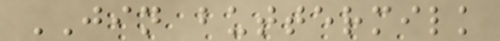JIN buttermilk
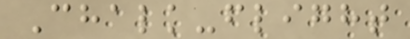Chalk-flight
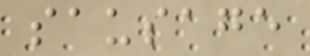sausage
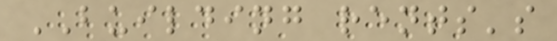BUILDING rents's
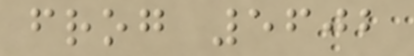frog 5602
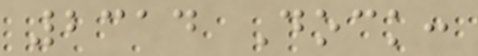2314 Dock:
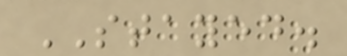STAYED.
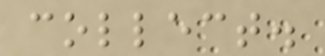collect.
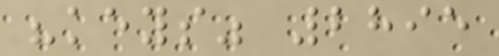"keys" 2895
